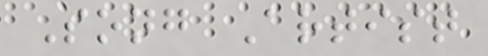Song Artist
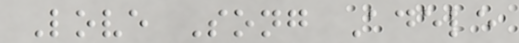Love Song Adele
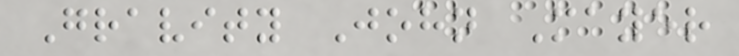Gravity John Mayer
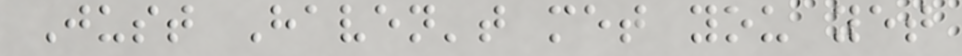Just Haven't met you yet
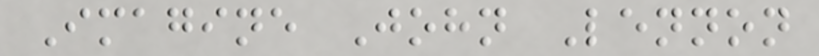Imagine John Lennon
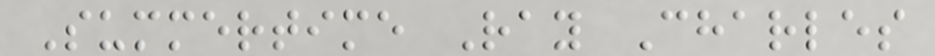Summertime Ray Charles
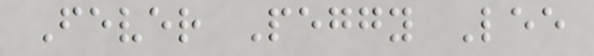Fever Peggy Lee
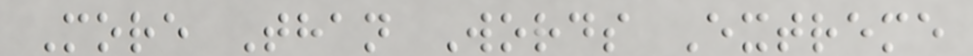More Than Words Extreme
